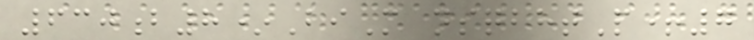630b8*BiM nsqbhtP+7
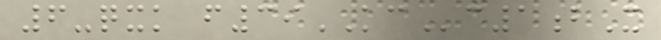6-qxk f39KCc1bX
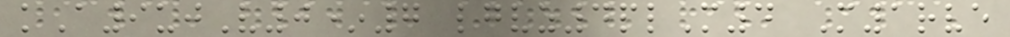kA9ujV0*7 lgvz4plM4 M1rve
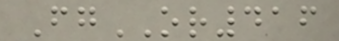FgOR416
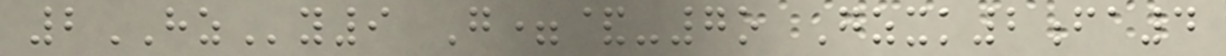2HZy9 G=&-7o Gzxk2fa4
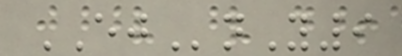EJnY9
